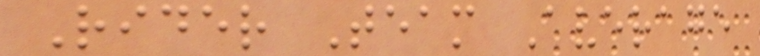Rider Team Average
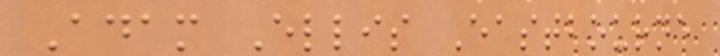Adam Ellis Eastbourne
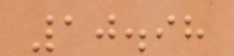10.98
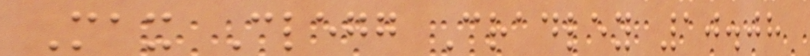Max Clegg Cradley 10.08
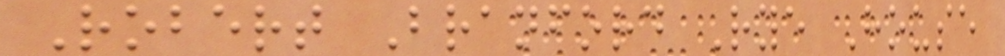Robert Branford Rye House
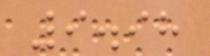9.98
